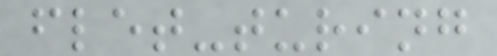flet-turing
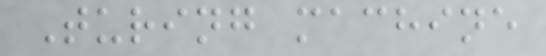Turing machine
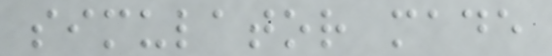simulator made
